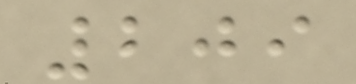209
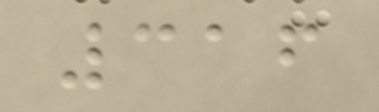316
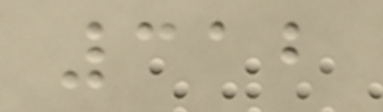312
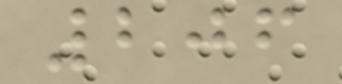206
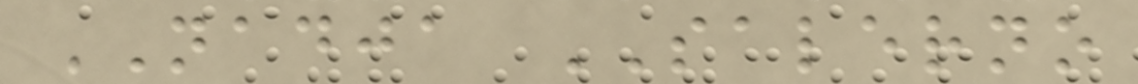NADJA SALERNO
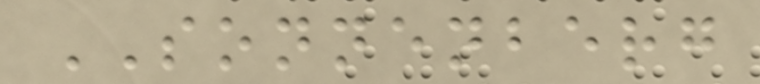SONNENBERG
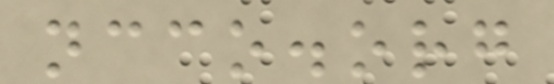ncco.org
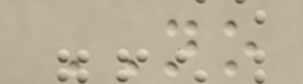NO
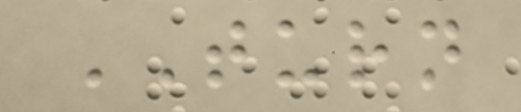TURN
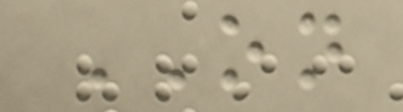ON
